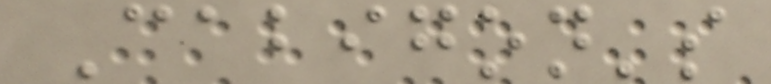Cabigon's
